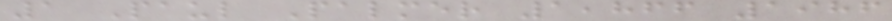1 Paul Palmer 1,866 1986
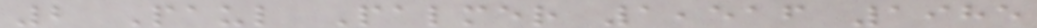2 Paul Palmer 1,516 1985
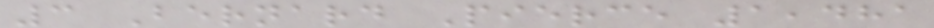3 Bernard Pierce 1,481
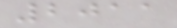2011
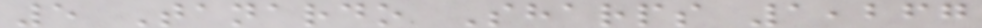5 Tanardo Sharps 1,267
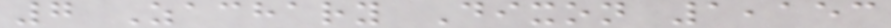7 Zachary Dixon 1,153
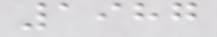1987
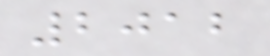2012
